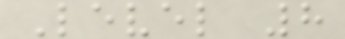Level 8
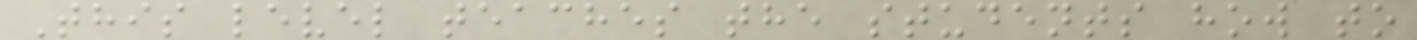This level teaches the students how to
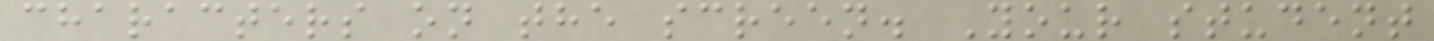characters on the screen. Your student
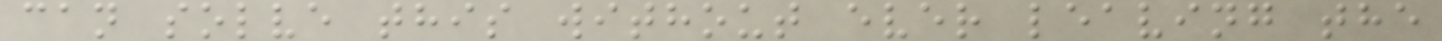can solve this without ever leaving the
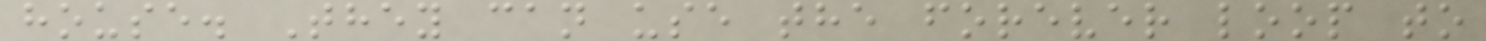house. They can use the forever loop to
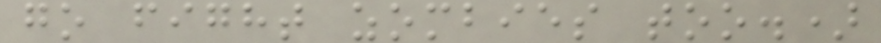go fight zombies too.)
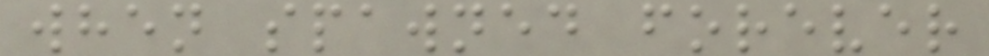when spawned forever
